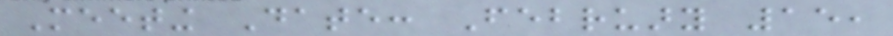Meeting Date: February 15,
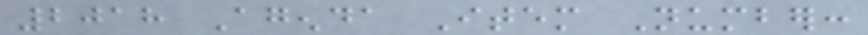2018 Agenda Item Number:
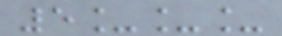5___
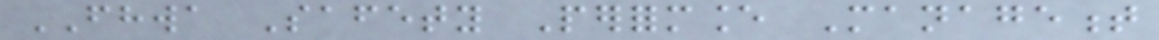FHWA Safety Performance Management
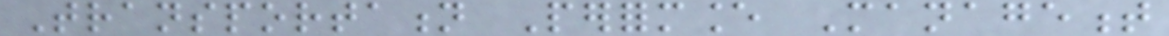Transportation Performance Management
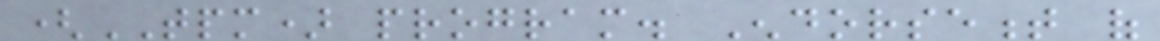(TPM) program. Endorsement of
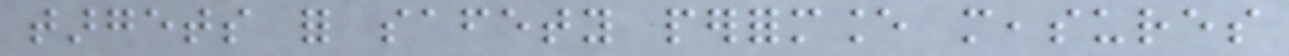targets for safety performance measures
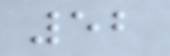52
